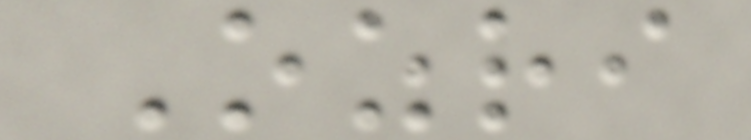Ozri
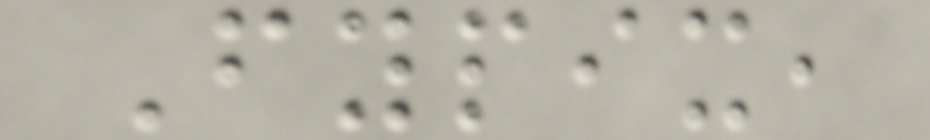Fypix,
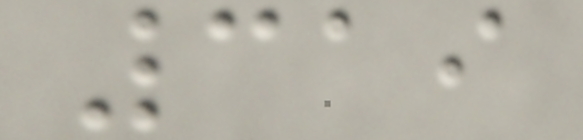319
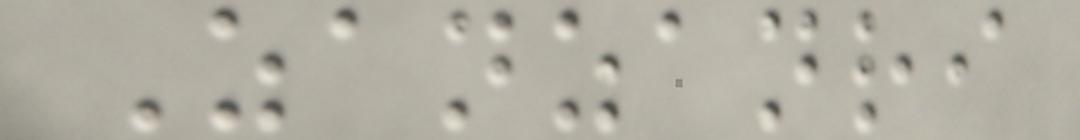Zanzanri
